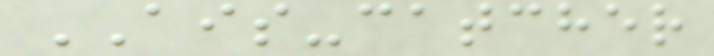AIS-catcher
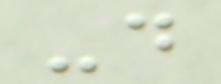-d
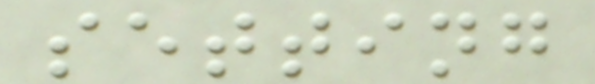setting
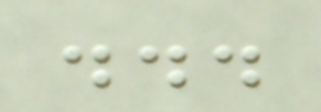...
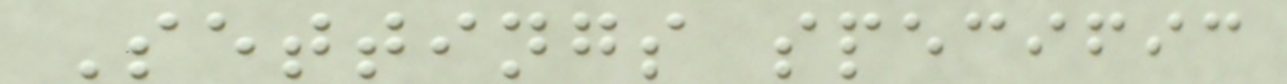Settings specific
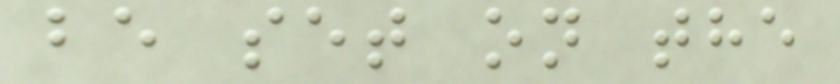be set on the
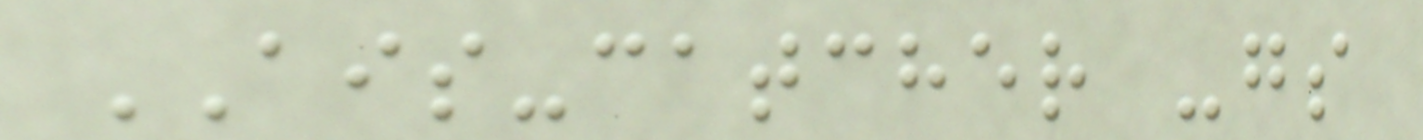AIS-catcher -gs
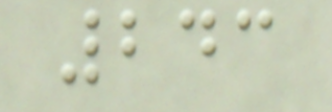243
